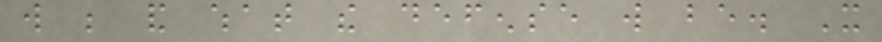will be and what the defense will be. It
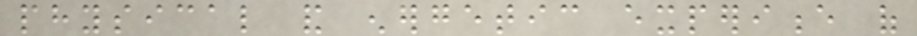physical and energetic experience of
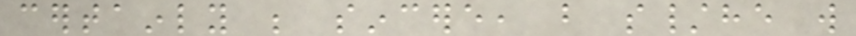certainly be sincere, but s/he will
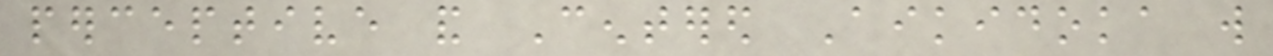perceptive and Centered Aikidoka will
